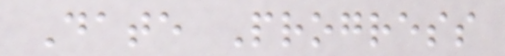Date Progress
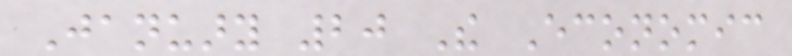January 20 The Economic
